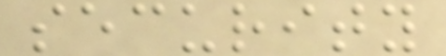security
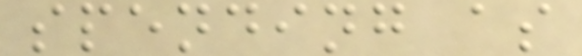spending as
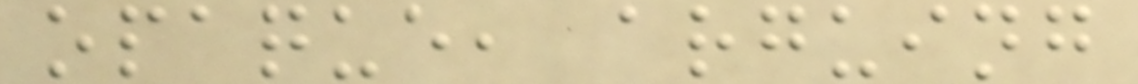opaque, arguing
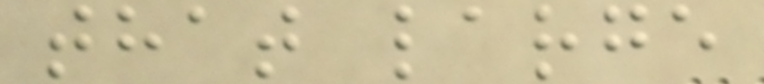that large
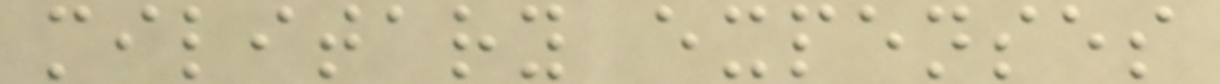military expenses
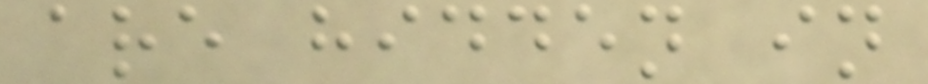are hidden in
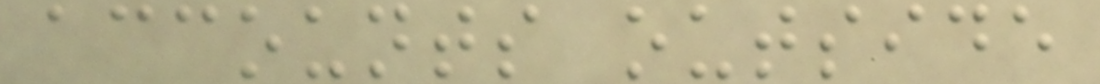accounts outside
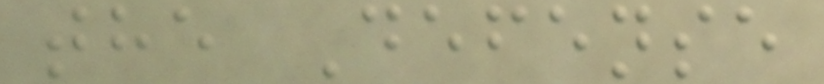the Defense
